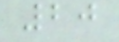20
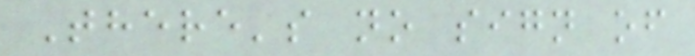There's no sign of
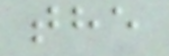the
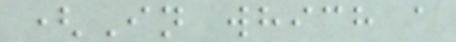(In which a
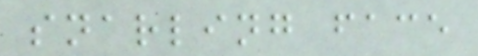snarling face
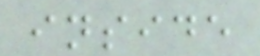inside
